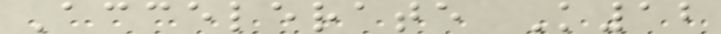Accelerate K12
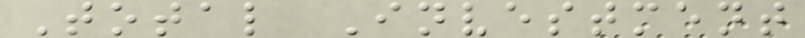Total Investment
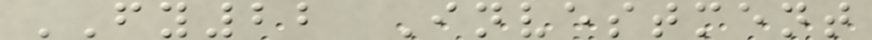FY22 Investment
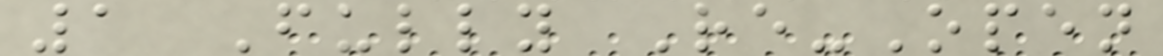1 Fully Re-Open
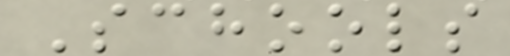Schools
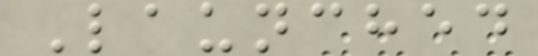Launched
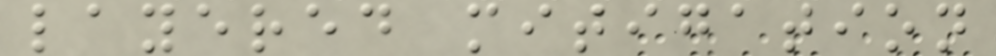layered mitigation
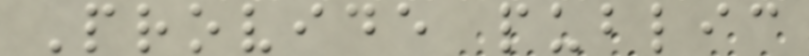Provide public
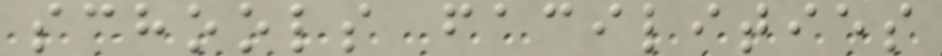schools facilities
